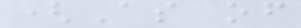(As of
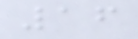16
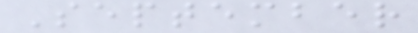September
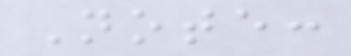Note:
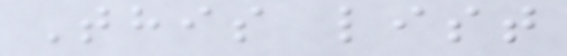This list
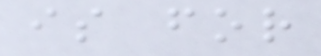is for
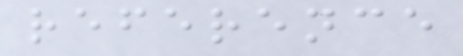reference
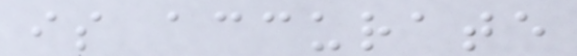is accurate
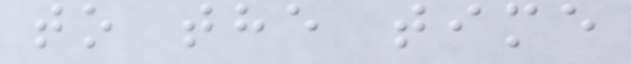to the time
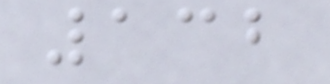132
